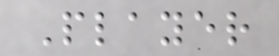Player
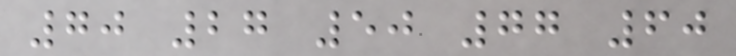70 27 50 77 60
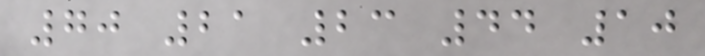70 21 23 44 10
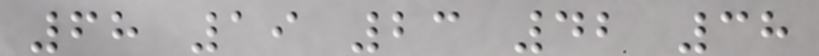68 19 23 42 38
